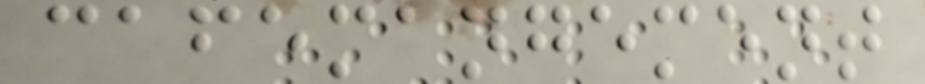cafemangement
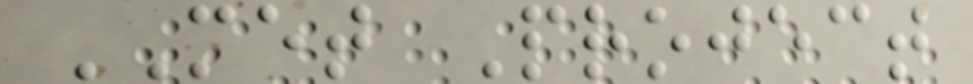MET Project
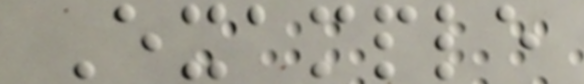Example
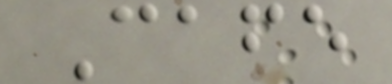Cafe
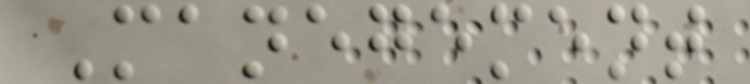Manegement
